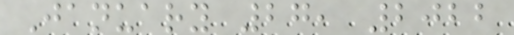January 27, 2022
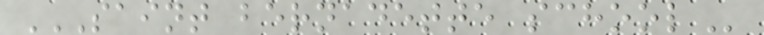SAINT BERNADETTE SCHOOL
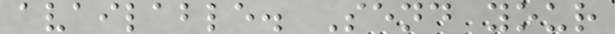available. Send your
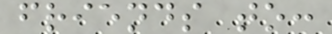friends to:
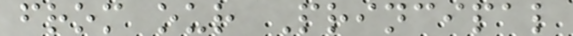from our Principal
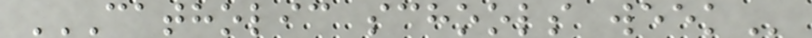CATHOLIC SCHOOLS WEEK
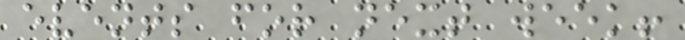events for next week!
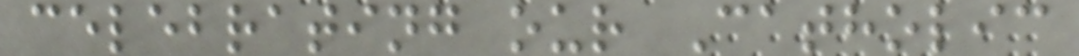celebrating our Catholic
